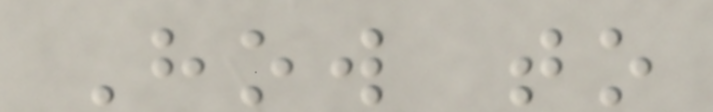How to
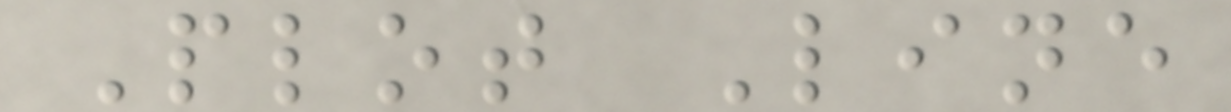Plot Line
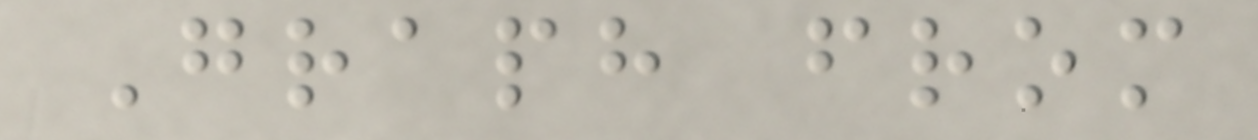Graph from
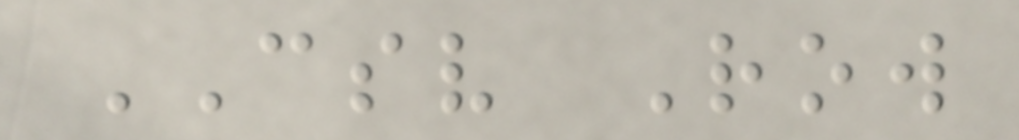CSV Row
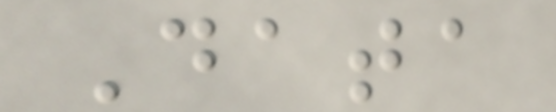Data
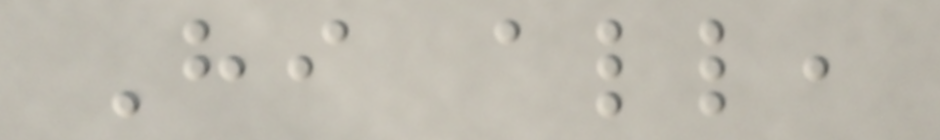Hi all,
